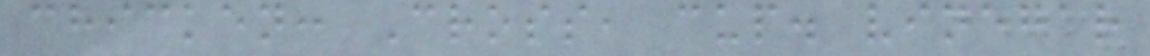chicken: Cross, cup. vinegar
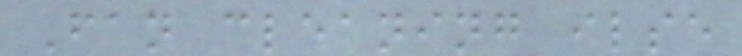Fan cleaning ilse
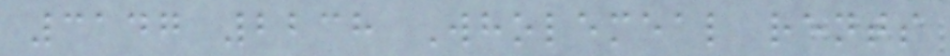3147 2238 Wholemeal rents
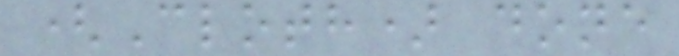(Cloth) done
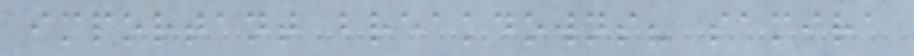important breakdowns? samira
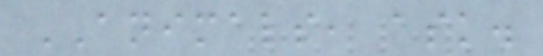ANIMALS, ask.
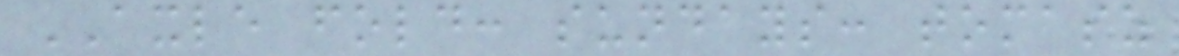AXLE fold: sundays: tomasz
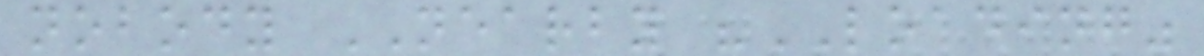nobody NEARBY "LOADING"
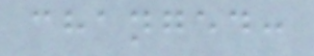changed:
